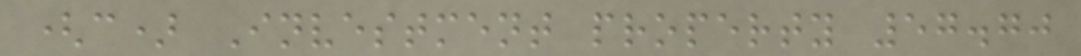(c) Investment property 57.70
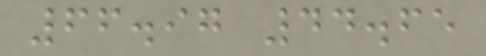66.97 44.65
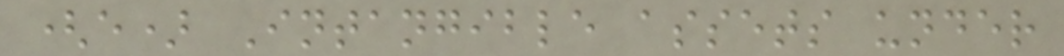(e) Intangible assets under
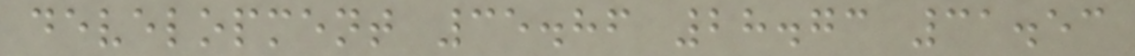development 35.86 28.73 31.53
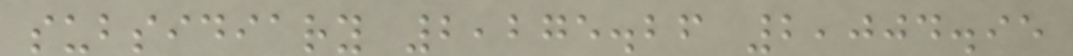subsidiary 2,275.26 2,004.95
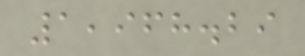1,968.29
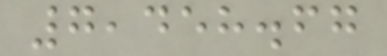7,458.67
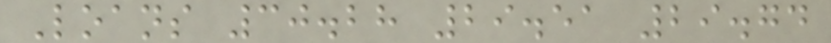Loans 30.28 29.51 29.74
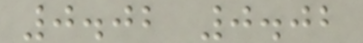0.02 0.02
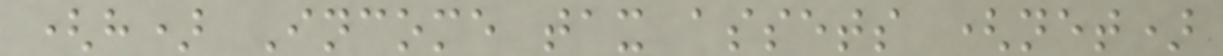(h) Income tax assets (net)
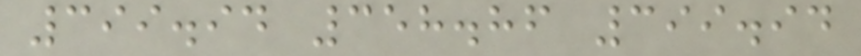399.94 358.86 399.94
